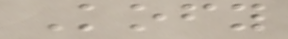Kofy
